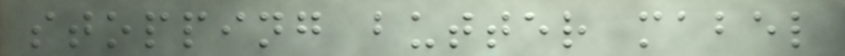stopping butter mabel
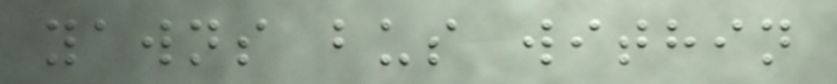yawns bus within
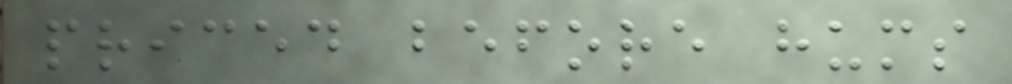priced before hums
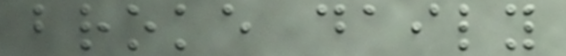broke daily
